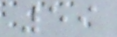59
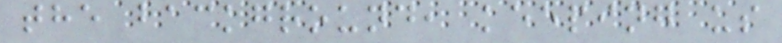the background, keeping us
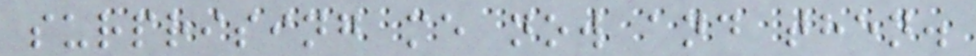surprising me now and then.
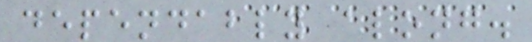dependably along.
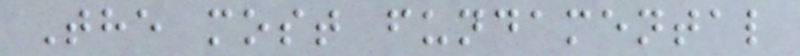The most fundamental
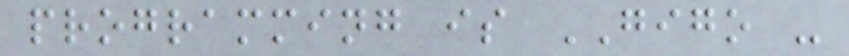programming is GIGO -
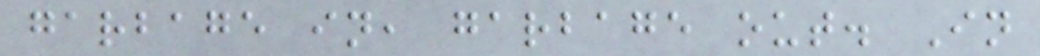garbage in, garbage out. In
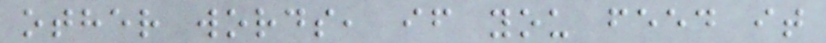other words, if you feed it
